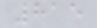815
